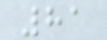81
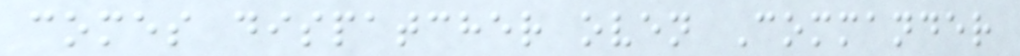comes dispatcher oven Commander
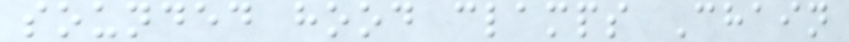sounded hood clamps Chain
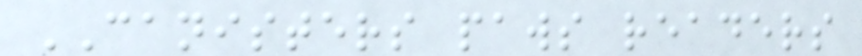CANISTERS paws readers
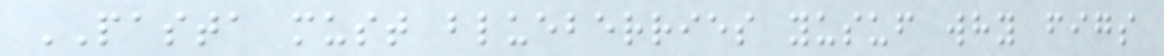PASTA must blueberries yusuf why figs
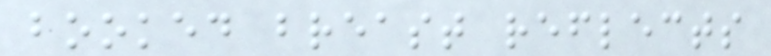booked breast reflects
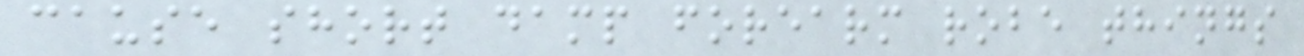cause short damp forearm robe things
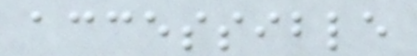accessible
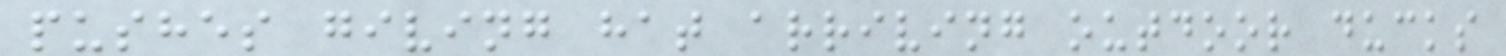pushes giving hat arriving outdoor ducks
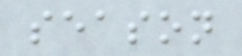season
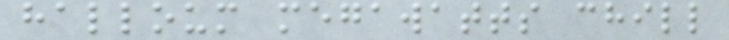halloum megawatts chill
